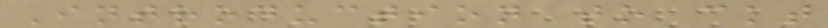Introduction to ckt
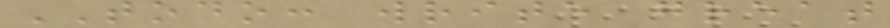TODO: write great
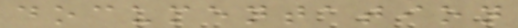documentation
